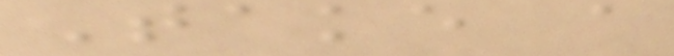Take a
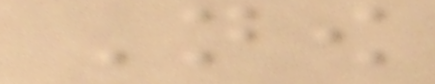Now
